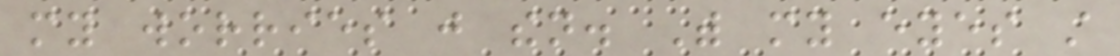my worries just then. With my eyes still
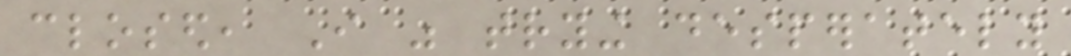closed, I was trying desperately
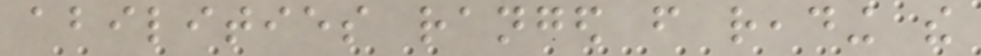abilities ranged from reading the
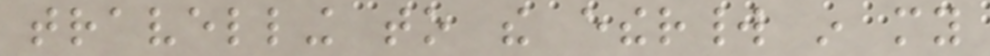travelling to the etherworld in my
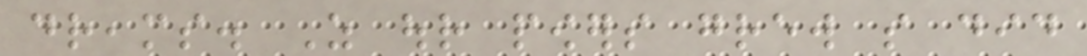dreams. As our powers grew so did
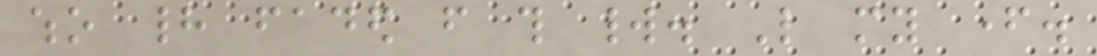who had faded from this world. Like my father.
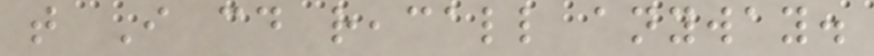that I could reacall anyway.
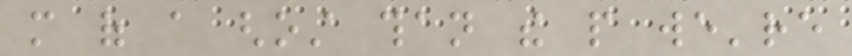more of a ghost than the people we're
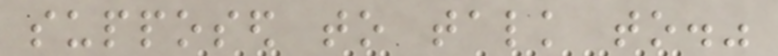supposed to talk to."
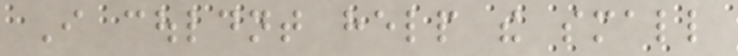I couldnt help the small
